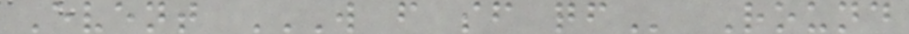Event W F SF QF Round
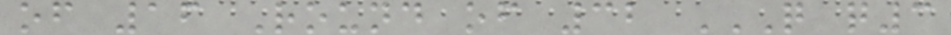of 16 Round of 32 Q Q3
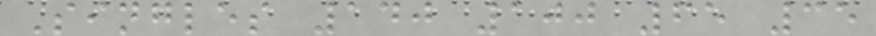Singles 140 100 65 35
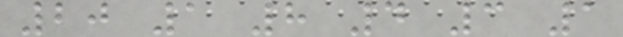20 1 8 4 3 1
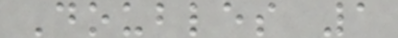Doubles 1
